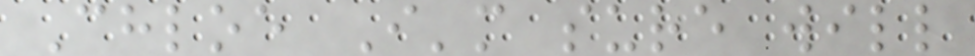Chloe I'm sure will
